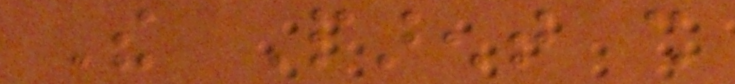The Parent shall
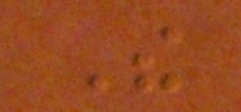The
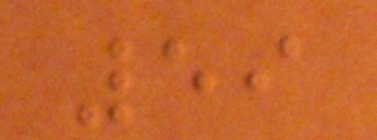59
